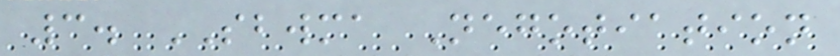3. SBWMA Negotiation
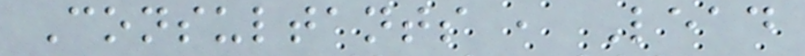Consultants , Lead
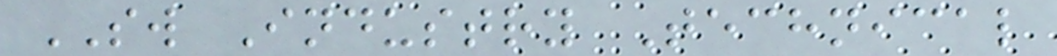SW Industry Technical
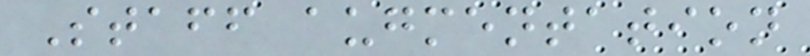Staff augmentation
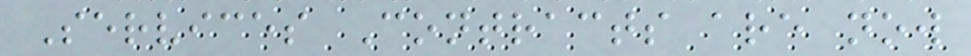Services Contracts are now
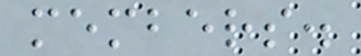members.
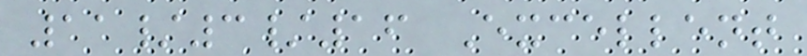11/3/16 Excellent
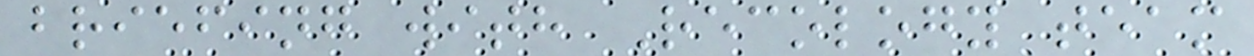briefing with Recology team
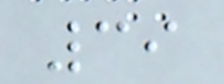39
